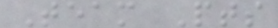Team Pts
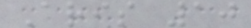Aris 10
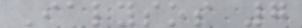Ialysos 7
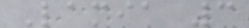Lamia 3
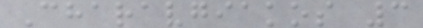Charavgiakos 3
